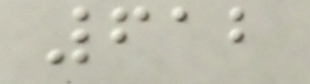612
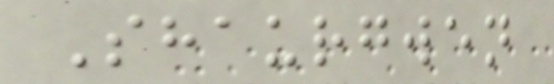Shaurgwen
